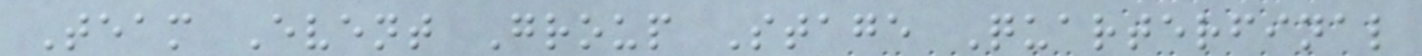Team Event Group Stage Quarterfinal
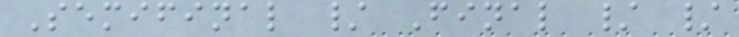Semifinal / Final / /
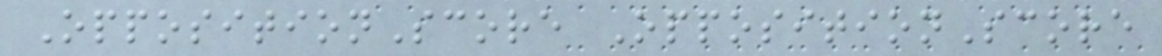OppositionScore OppositionScore
